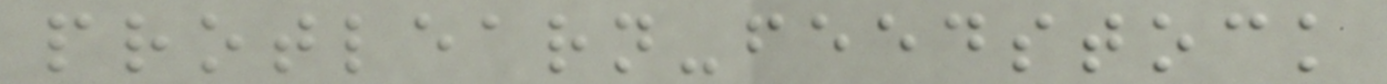protlearn-feedstock
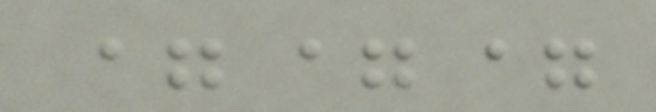===
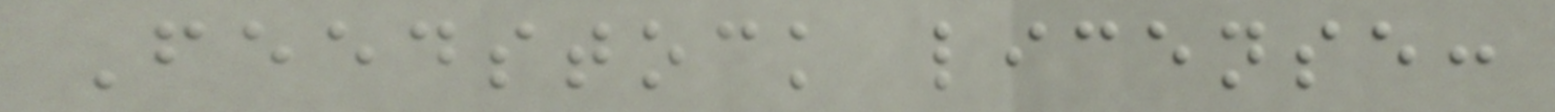Feedstock license:
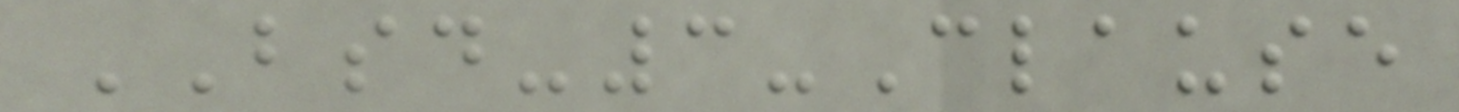BSD-3-Clause
